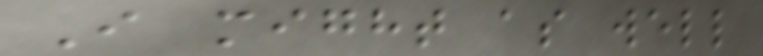I might as well
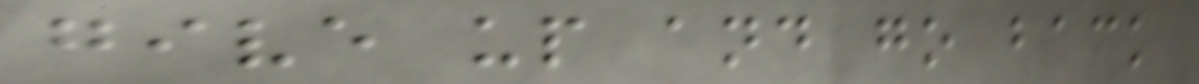give up and go back
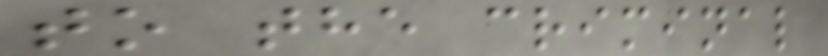to the criminal
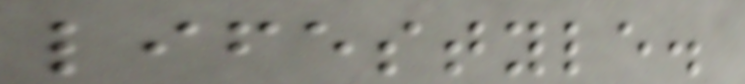lifestyle.
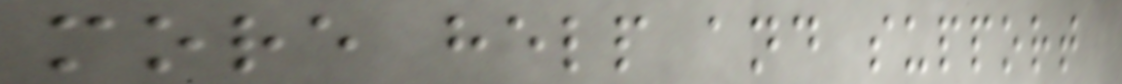more help and support
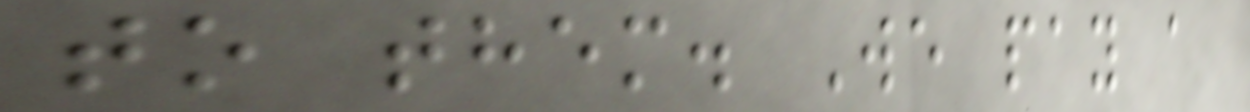to them. We pay a
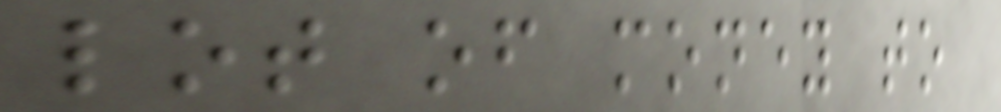lot of money to
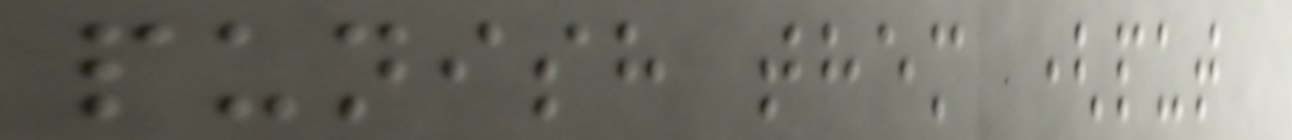punish them (put
